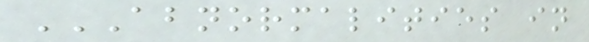ABNORMALITIES IN
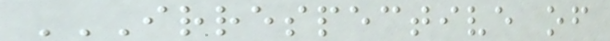IRRESPECTIVE OF
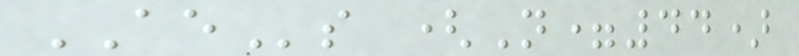AEs (N=44)
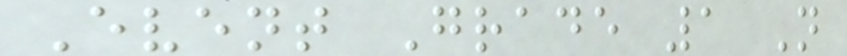Event Grade 1 N
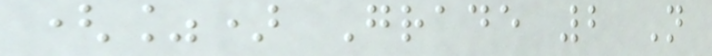(%) Grade 2 N
